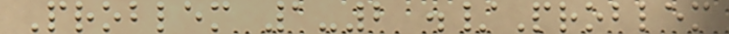Problem 1-2 ./Problem
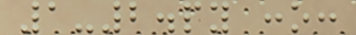1-2.py :o:
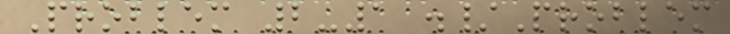Problem 2-1 ./Problem
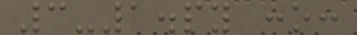3-1.py :o:
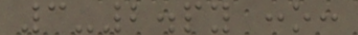3-2.py :o:
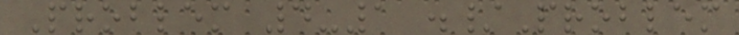Problem 4-1 ./Problem
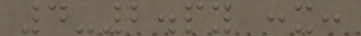4-2.py :x:
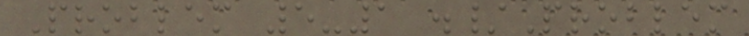Problem 5-1 ./Problem
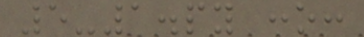5-1.py :o:
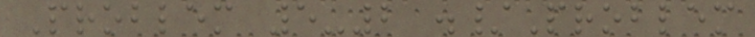Problem 5-2 ./Problem
